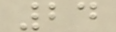24
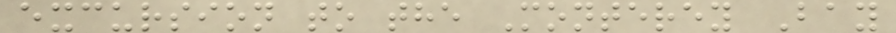excursion to the Monterey Bay
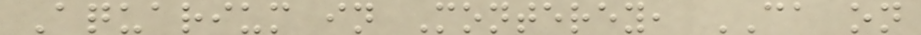Aquarium in Monterey, CA on
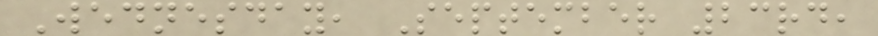Wednesday, September 23rd,
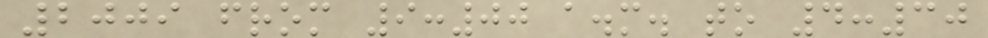2009 from 9:00 a.m. to 4:30
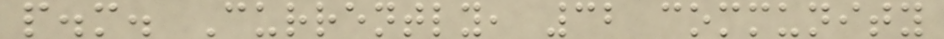p.m. Currently, 32 community
